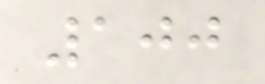100
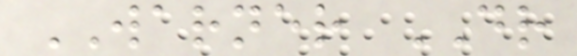WARNER DR
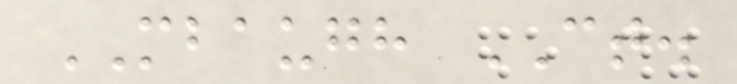MBAUGH CT.
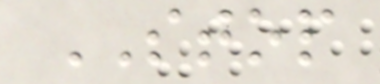STOP
